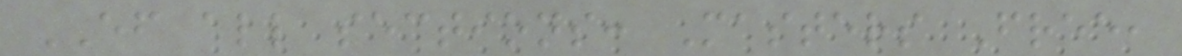EF all sections: Masters Free,
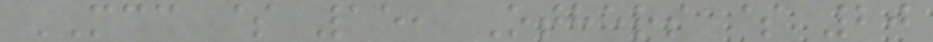MCC $ 15, Others $ 20
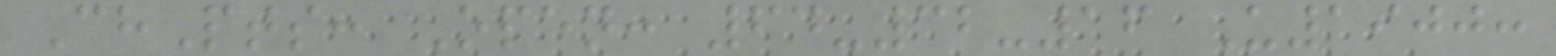ChPts: Open: 64-32-16 U1900:
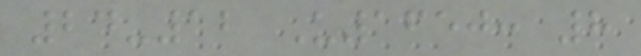24-12 U1650: 8
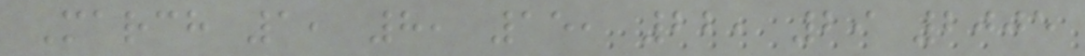March 1, 8, 15, 22, 29 2005
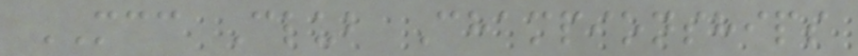MCC Club Championships
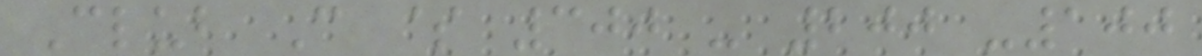Club C $ 300 - 200 -100
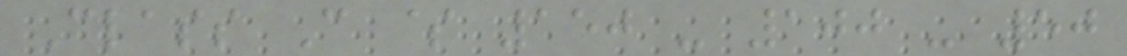Class C $ 150 - 100 - 50
